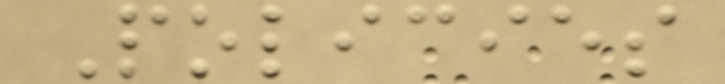Policies
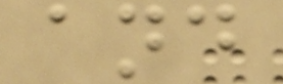and
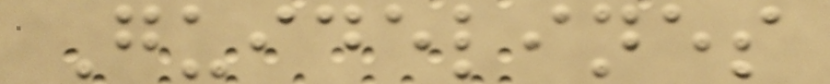Guidelines
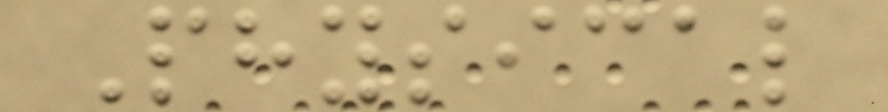Physical
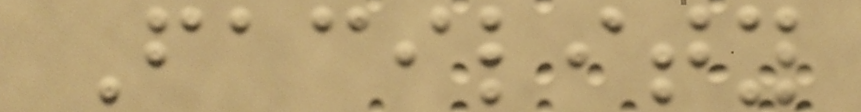Facility
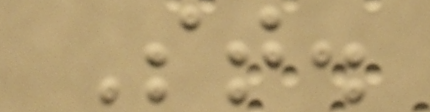St.
